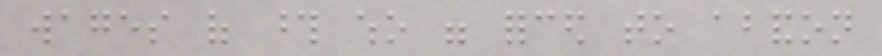wages of those who were forced to abandon
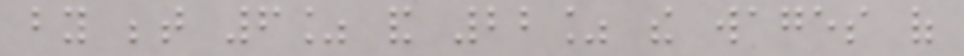by between 6% and 22% the wages of
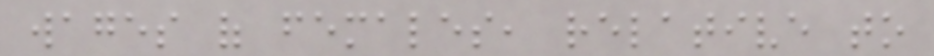wages of females, relative to
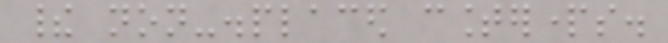their non-displaced counterparts.
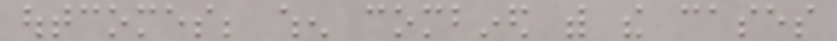outcomes; when combined with the cases
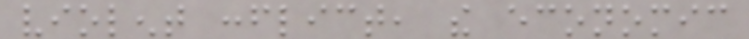violent conflict, the economic
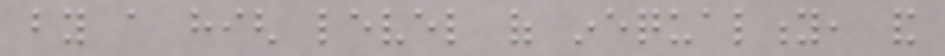by a high level of inequality, and
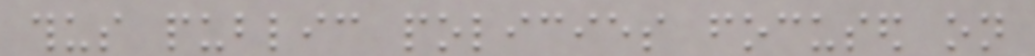thus public policies focused on
